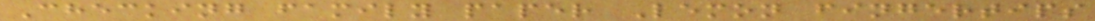Checking family paper Lemon fingertips
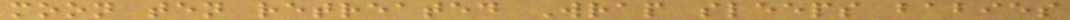moon ten retreated Wrap sleeps babies
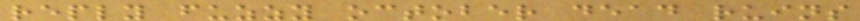reply fuzzy october dead ruins
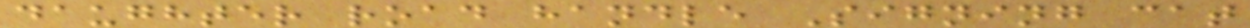daughter road handle Signing cat
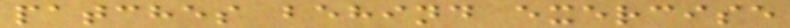patches behind exercise
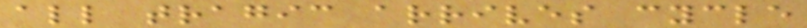all tragic arrives cycle
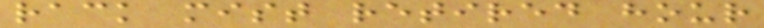rack mist retired hour
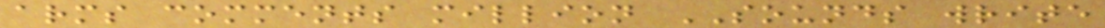arms comments million SOUNDS write
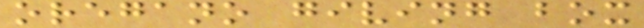oregano giving box
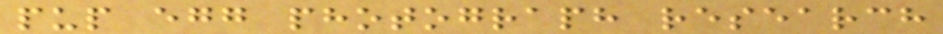pup egg photograph research
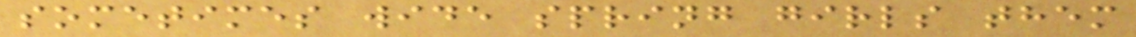sometimes wide spring girls them
